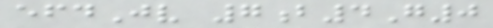efdJv 7b4G0
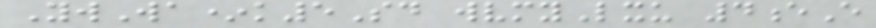YwWa*k5Sd wvmyLxu 4eE
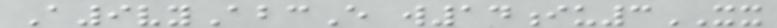A9vyAbcE w14iu3XX
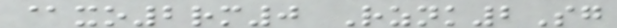@xo2rm0 Rznk2Sg
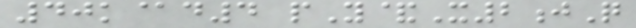40k@d4 pY&X2jQ
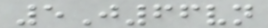5J66vn
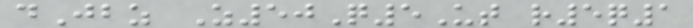dJbz Z50Q5Ut r5q1
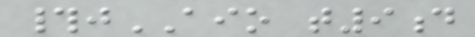#jAIO t9d
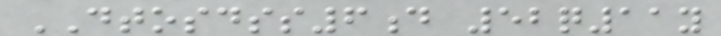DTOSDSS6d 52q11y
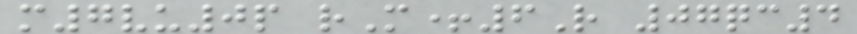m7vu0p rM+6R 07qc4
